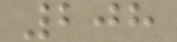208
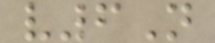v6N
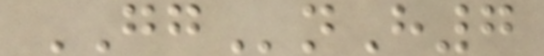GGnH7
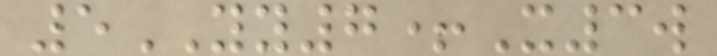5YY7+X3w
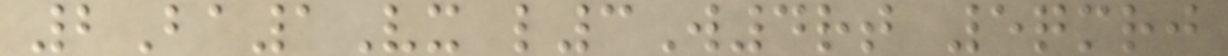2Ba1Vx l3W4rt 5qmrj
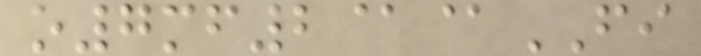o7mf2@@FI
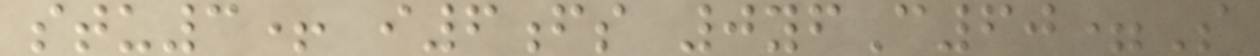stu3+ i6fs 0yfC60=S
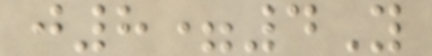j8=4Y
